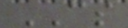CS
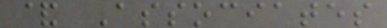& Associates
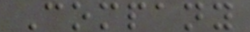Company
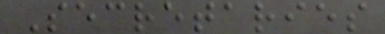Secretaries
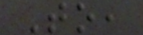To,
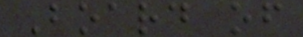Board of
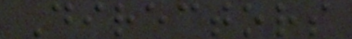Directors
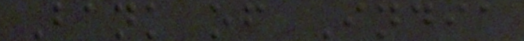Bank of India
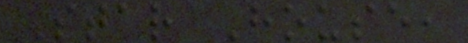Star House,
